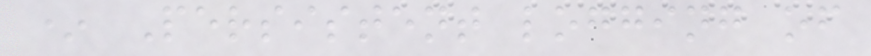* Persistent logging of
